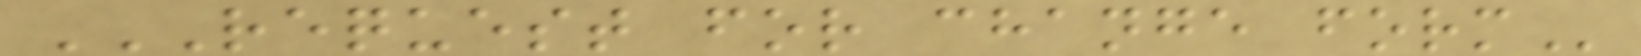REQUEST FOR CHANGE FORM
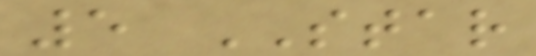5 STAR
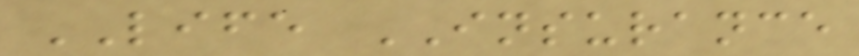LIFE INSURANCE
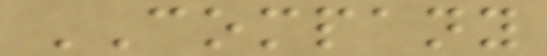COMPANY
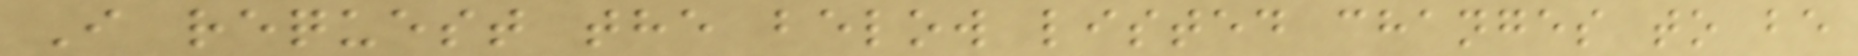I request the below listed changes to be
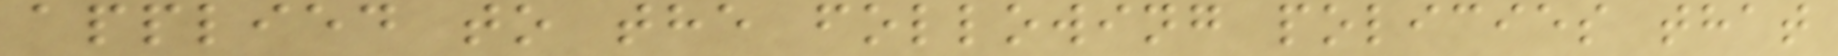applied to the following policies that
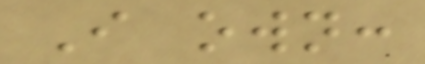I own:
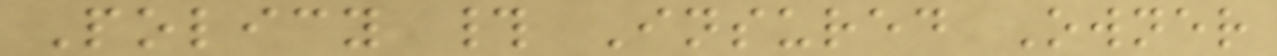Policy # Insured Owner
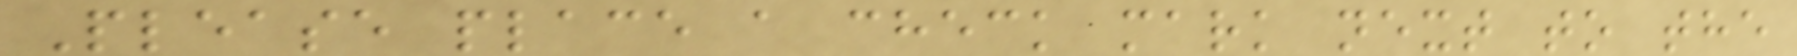Please place a check mark next to the
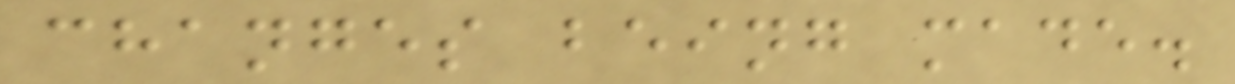changes being made.
